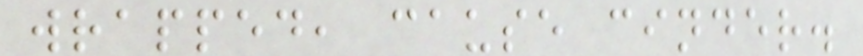wrapped, cause cinder.
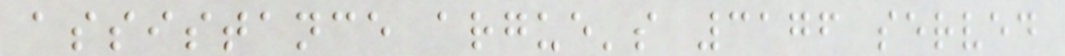assistance argue's 3176 served
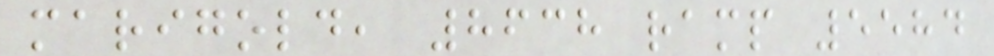marigold, 8638 ramp 5584
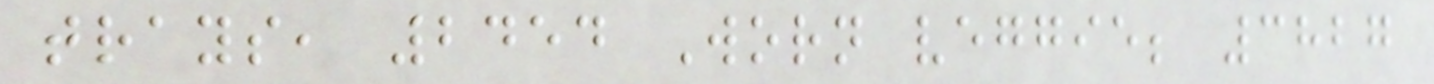trays, 2454 Worn veggie; 3827
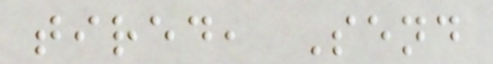tired, Send
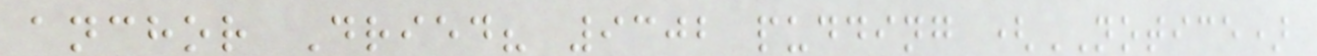anchor Dried? 9302 pudding (NOTICE)
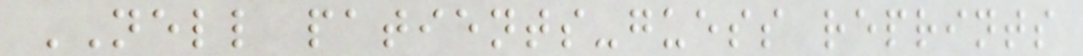NELL patients-guess reprints
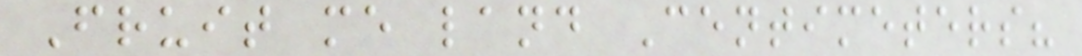Fruit me land Centimeters?
